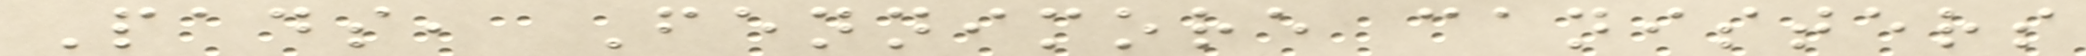Pads, Fennimore canisters
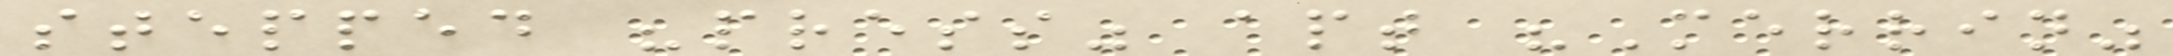stepped "press" apt "Merrin"
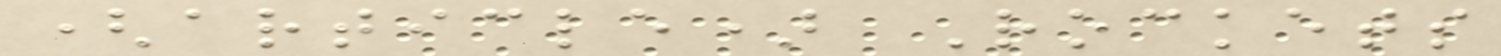(article) Rockets
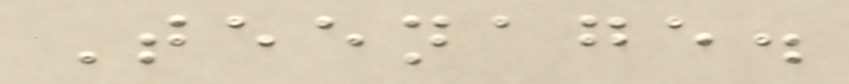Teenage.
